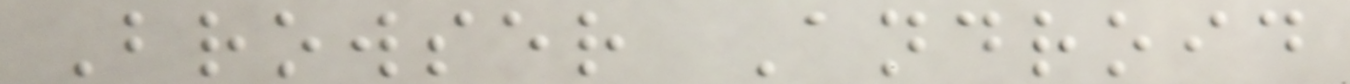Browser Android
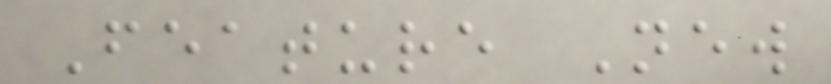Feature New
